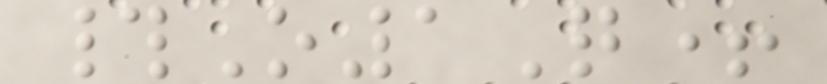#O1Q+
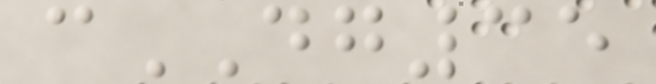cDG35
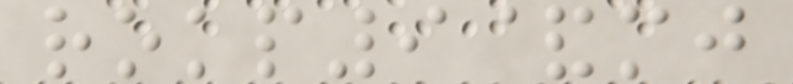rokp9&mj
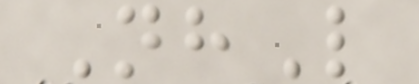NhL
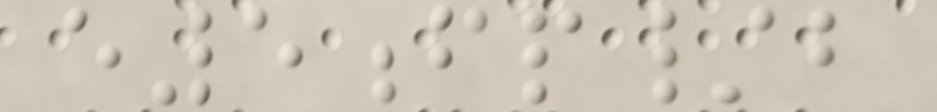e5fp/b
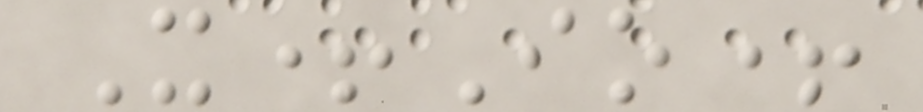X+Io+
